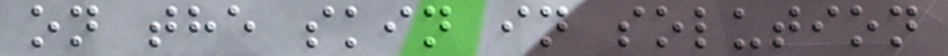on the skin in solution
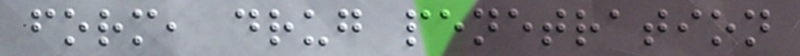form, drug penetration
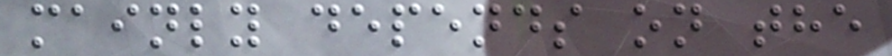mainly depends on the
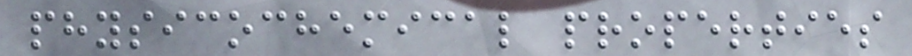physicochemical properties
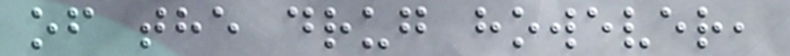of the drug however,
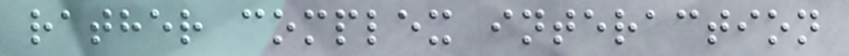rather complex interaction
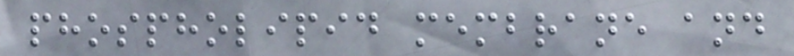phospholipid membrane and
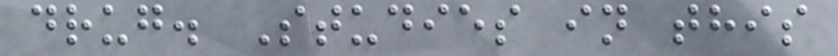drug. Studies in this
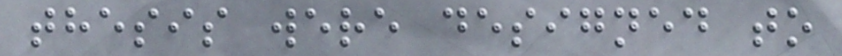thesis were designed to
